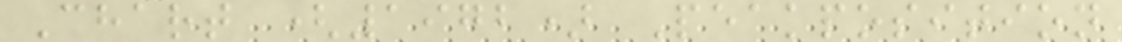Chart (1972) Peakposition
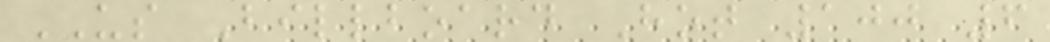US Billboard Hot 100 6
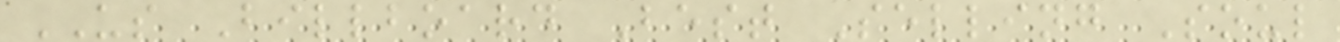US Billboard Best Selling Soul
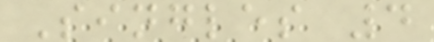Singles 4
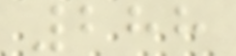288
